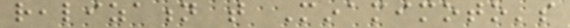realization that Minamimoto's
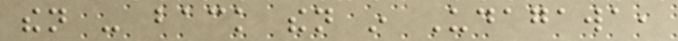then - back then in Udagawa,
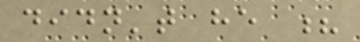didn't he ?
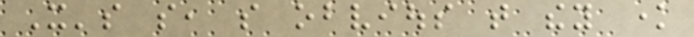It's so, so obvious that they know
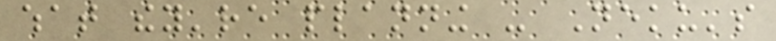what they're planning - Neku's
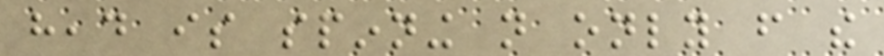head is spinning not only from the
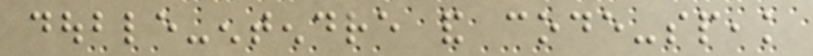double-entendre and code-speak
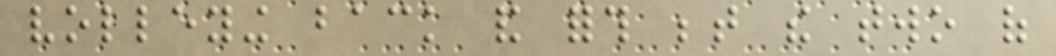volleying back and forth between the two of
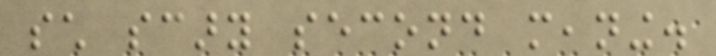such scary second meaning.
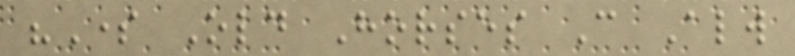"Some Old Horses Can Always
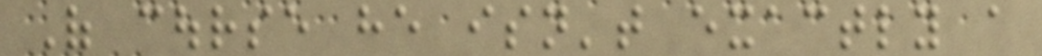Of course he isn't exactly a
